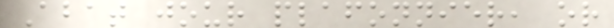Abat jour plafonnier, or
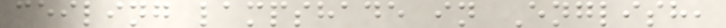ceiling lampshade in English,
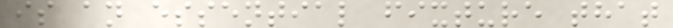is an essential fixture that
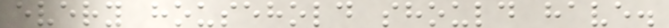every household should have.
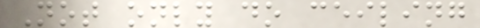Not only do ceiling
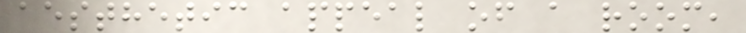aesthetic appeal of a room,
